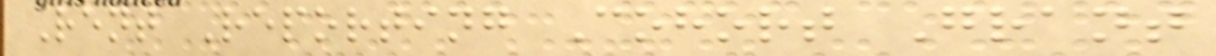Rent Reporting Cohort Grant
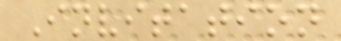Invitation
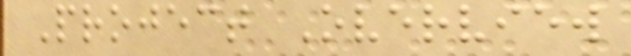Project Overview
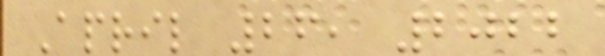April 26, 2022
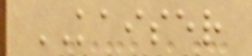KAISER
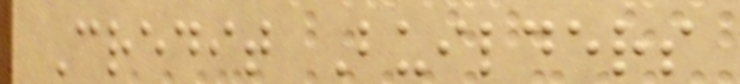Credit Builders
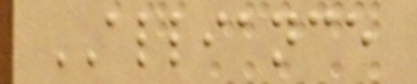ALLIANCE
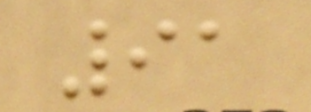91
